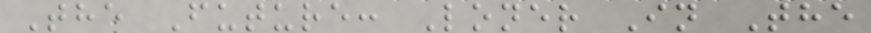The Future: Loner In The
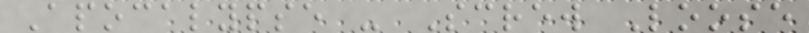Apocalypse - Screw Loose
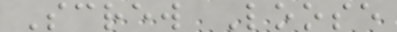Screw Loose
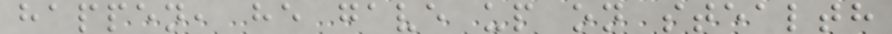happen, he gave up on stealth
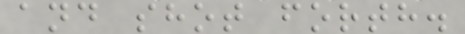and shot forth.
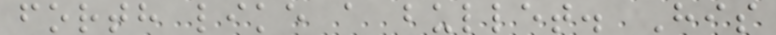forth like a bullet. His
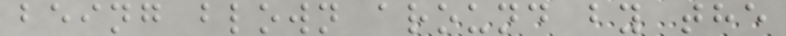being blown around by the
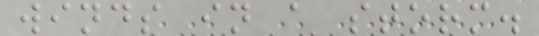winds in a storm.
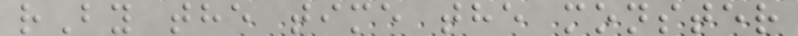rBy the time the monster
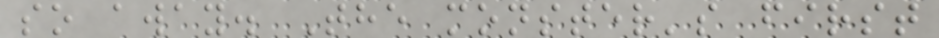so away. The monster's first
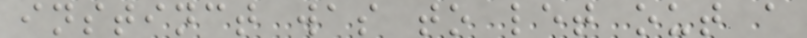instinct was to let out a
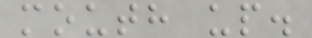mouth up.
